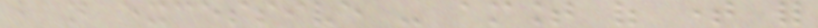but not excessive - amount of time for
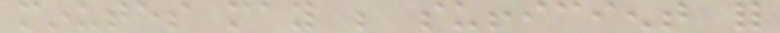minutes may be sufficient for
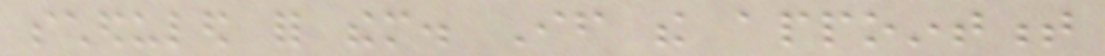scheduled for them. If the appointment
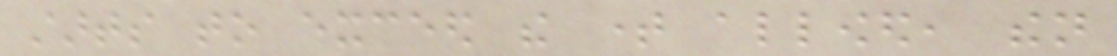starts to exceed the time allowed, then
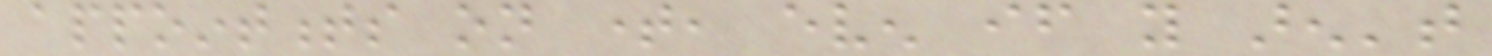appointments on time, even if you aren't
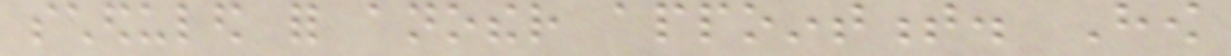scheduled for another appointment. How
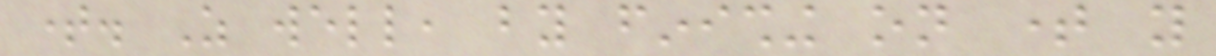time. As well, by finishing on time you
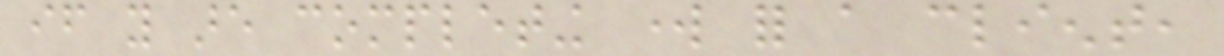if you are completing work for a client,
